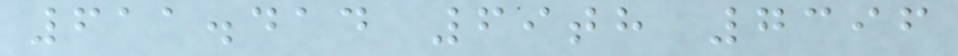611.414 69th 7396
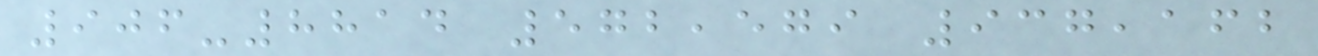906-8814 572,579 937,162
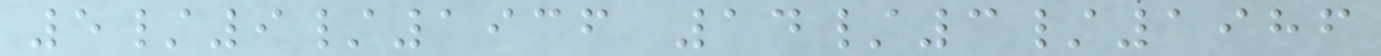5/9/1936 14/3/1986
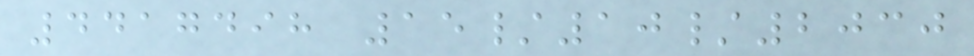4417498 15/10/2030
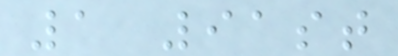1 91st
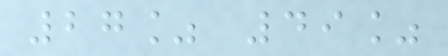27% 49%
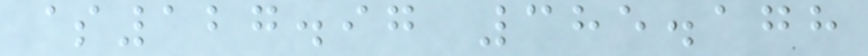$127.97 385.178
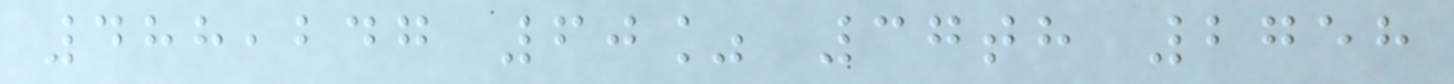488,247 60% 37th 2758
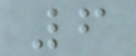6
